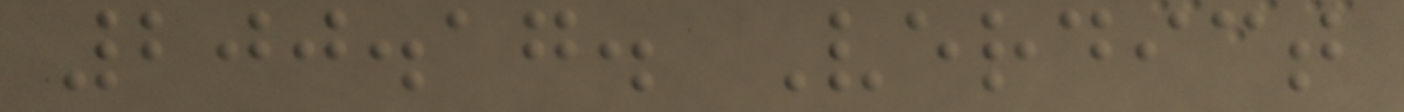200.17. Verdict
